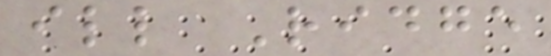ill Ridge
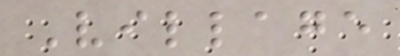Village
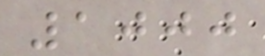1000
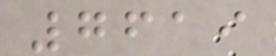7619
